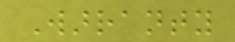Warranty
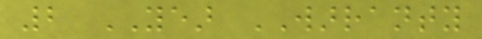2 YEAR WARRANTY
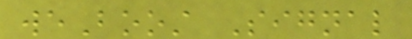weBoost Signal
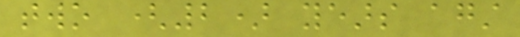two (2) years against
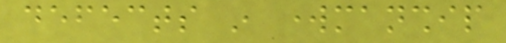defects in workmanship
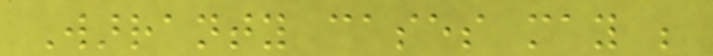Warranty cases may be
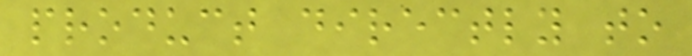product directly to
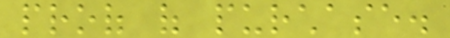proof of purchase.
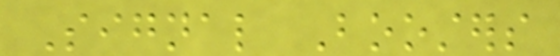Signal Boosters
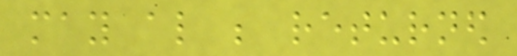may also be returned
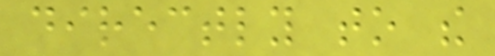directly to the
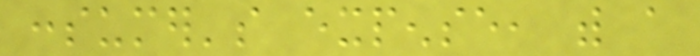consumer's expense, with a
